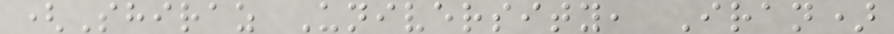(Shiraz University, Iran)
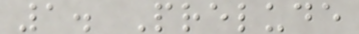1. Prelude
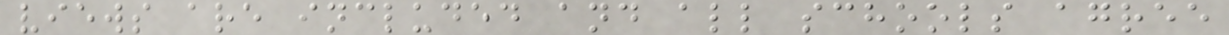views are included and all schools agree
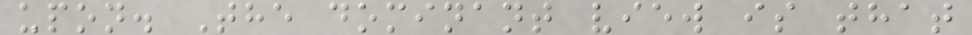upon. The dominant view is that
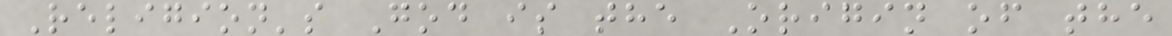Religion's God is the Origin of the
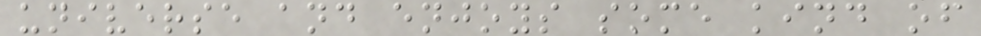universe and enjoys some kind of
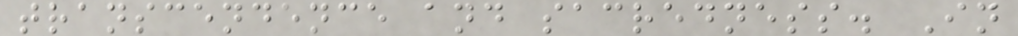transcendence and sacredness. In
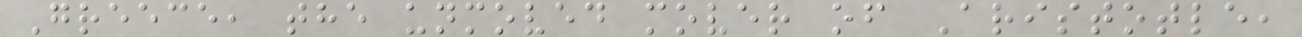Greece, the unmoved mover of Aristotle,
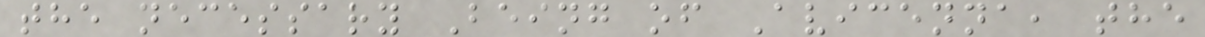the necessary Being of Avicenna, the
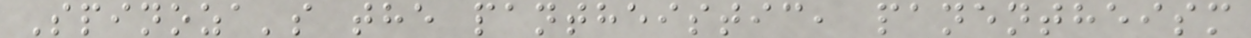Spinoza's the pantheistic, panentheism
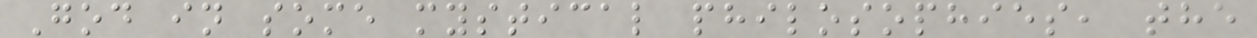God in some mystical philosophies, the
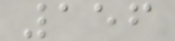156
